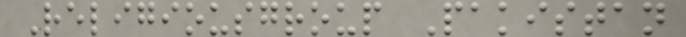Religiousgroup Pakistan
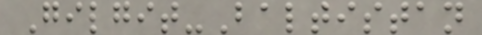Gilgit-Baltistan
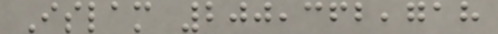Islam 200,362,718
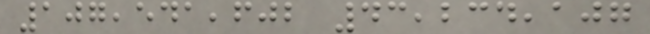107,541,602 43,234,107
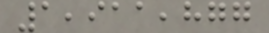1,911,877
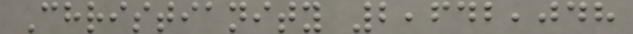Christianity 2,642,048
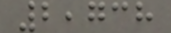2,738
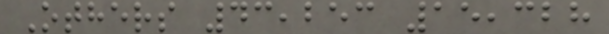Others 43,253 15,328
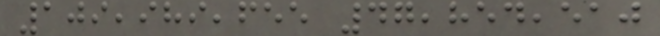109,989,655 47,854,510
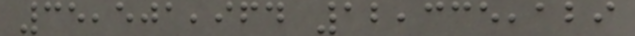35,501,964 12,335,129
